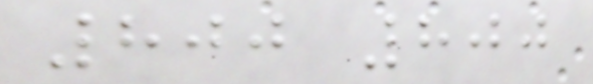800 800
